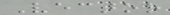Vector
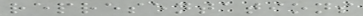representations
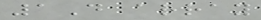1D array
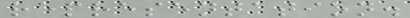representation.
